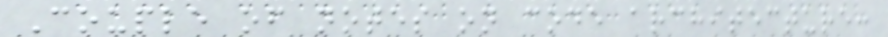Couple of notes on code architecture:
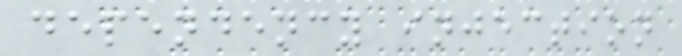dependency injection
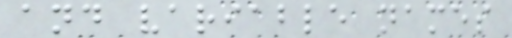and variable names
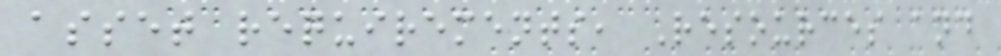asset requirements, Resources and
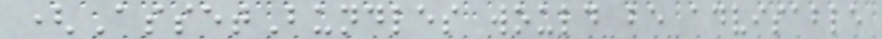(AssetBundles would be advisable
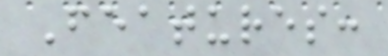Features:
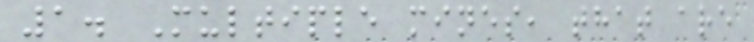1. Multiple mines, that are
